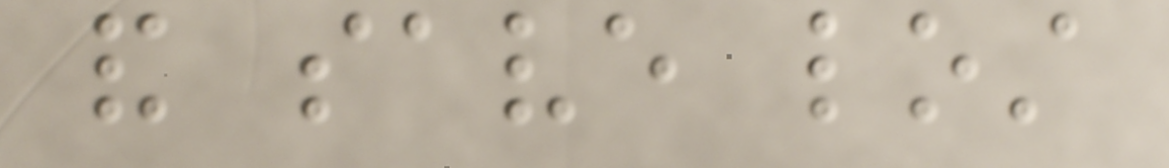and save lost
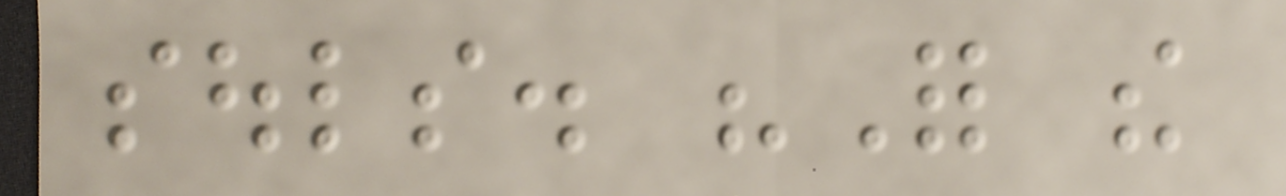souls. "For the
